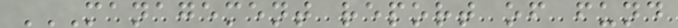MANAGEMENT REPORT OF FUND
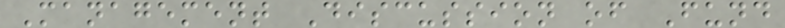Management Discussion of Fund
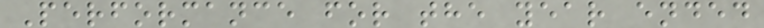Performance for the year ended
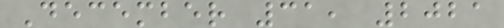December 31, 2021
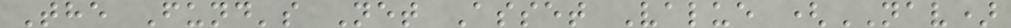The Fund's Net Asset Value (NAV)
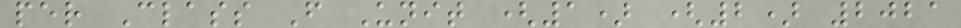per Class F Unit (1) (2) 2021
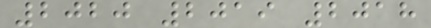2020 2019 2018
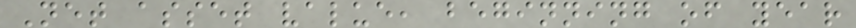Net asset value, beginning of year
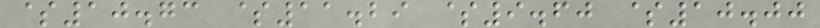$10.73 $11.29 $9.60 $10.00
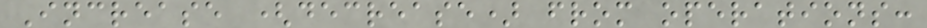Increase (decrease) from operations:
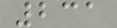231
